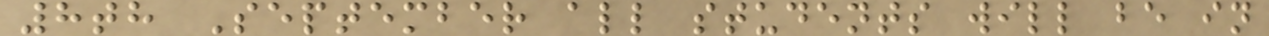8th September all students will be in
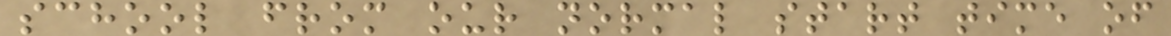school from our normal start time of
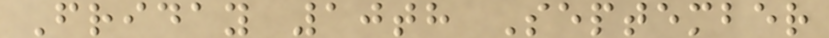Friday 10th September
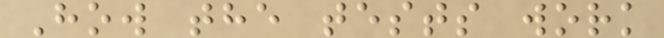How the tests work
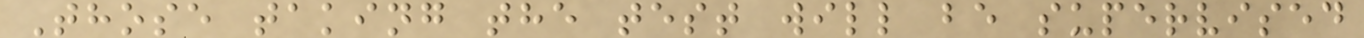Those taking the test will be supervised
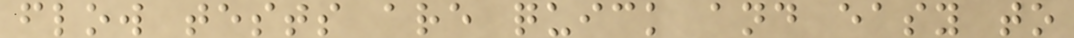flow tests are quick and easy to
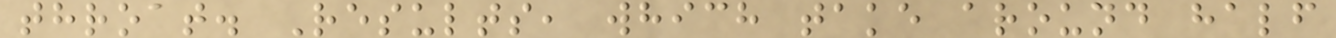throat. Results, which take around half
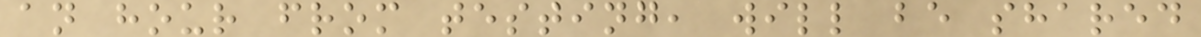an hour from testing, will be shared
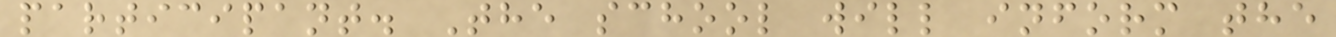participant. The school will inform the
